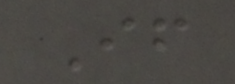If
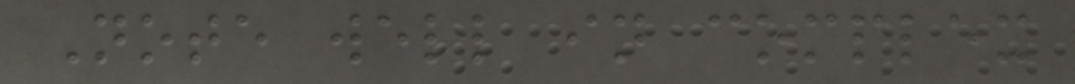Note well in complex
